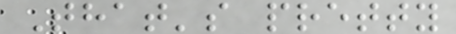That's pretty
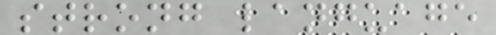strong language
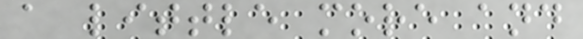a little more and
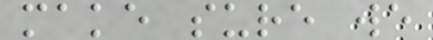make sure we
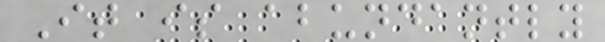It is abundantly
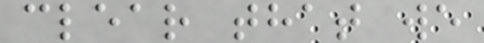clear that we
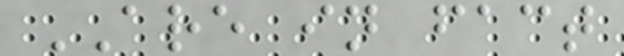ARE in fact
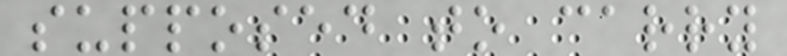supposed to carry
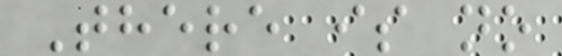There is no
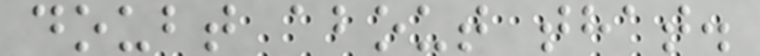doubt about that.
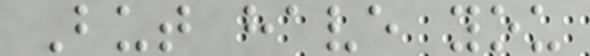But have you
